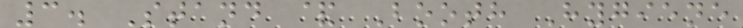3. Stand & Booth Hygiene
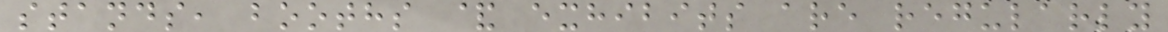stands, booths & exhibits are regularly
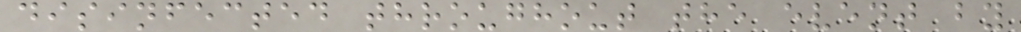disinfected throughout the event by
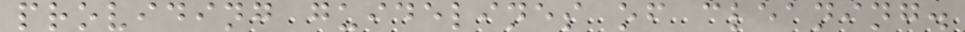providing guidelines of cleaning.
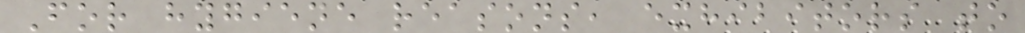For hygiene reasons, exhibitors to
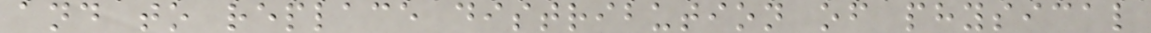and to replace distribution of physical
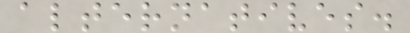alternatives.
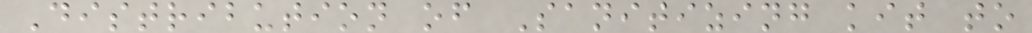Distribution of Sanitizing kit to
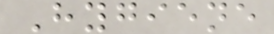Hygiene
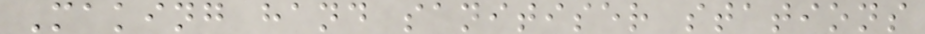Making hand sanitiser stations
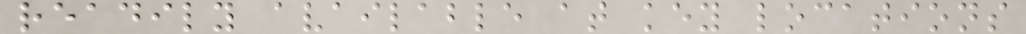readily available at key locations
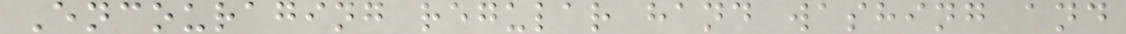Encouraging regular hand washing and
